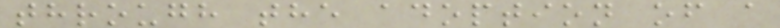through the adoption of a
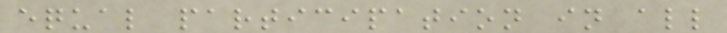equal participation in all
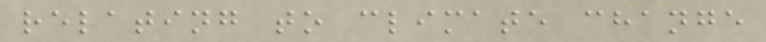relating to climate change
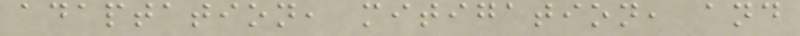adaptation, mitigation, and
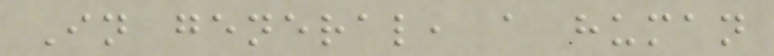In general, a human
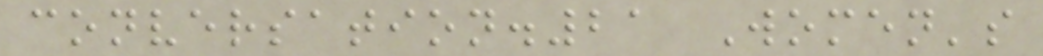conversation.21 Women's
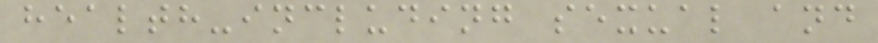health-including sexual and
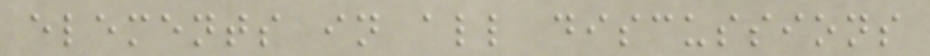elements in all discussions
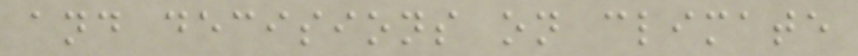and decisions on climate
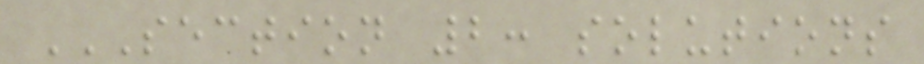SECTION 2: SOLUTIONS
